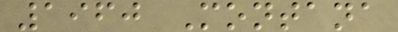1960 Montana
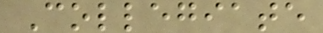Collegiate
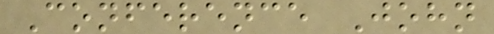Conference John
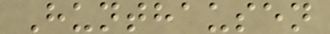Hunthausen
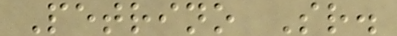Petrino Sr.
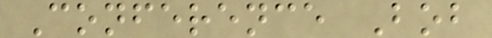Conference Bob
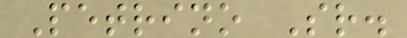Petrino Sr.
